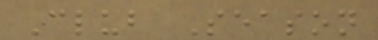Club Season
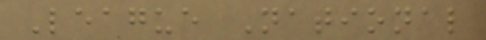League National
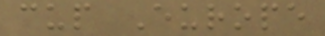cup Europe
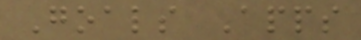Goals Apps
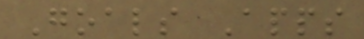Goals Apps
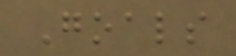Goals
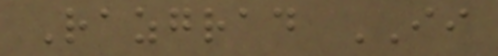Razgrad II
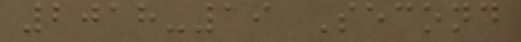2018-19 Second
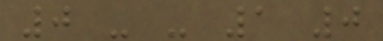0 - - 1 0
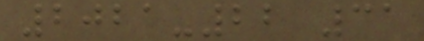2021-22 31
